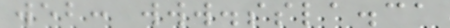web: www.ssla.ca
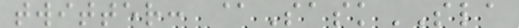twitter: @SaskSLA
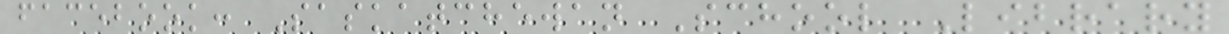facebook: Saskatchewan School Library
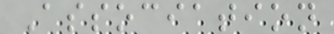Association
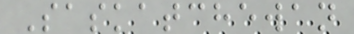Saskatchewan
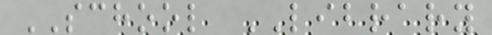SCHOOL LIBRARY
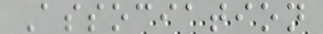Association
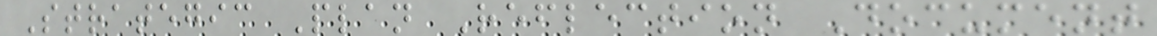Strategic Plan Reflection Document
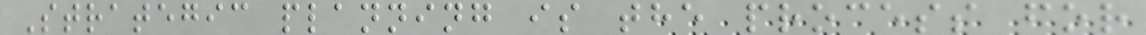Strategic planning is the process for
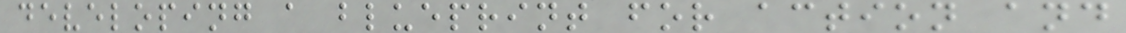developing a blueprint for action and
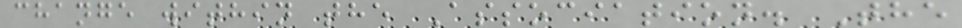change within the Association. The
